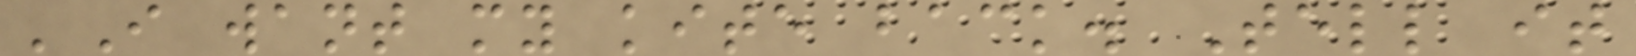'I want my kite back. Tell it
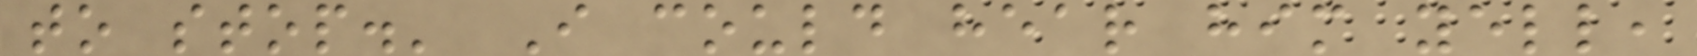to stop.' I could hear him yell,
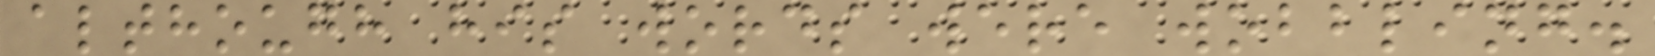although his words were wobbling.
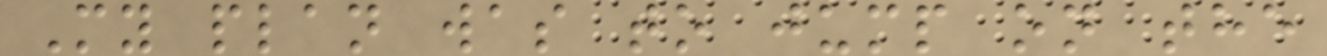My plan was to jump on the
